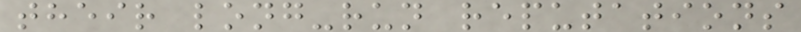their long-run reputations
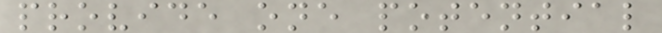provide one potential
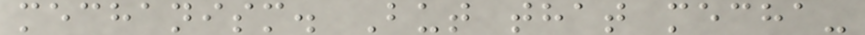mechanism. But that mecha-
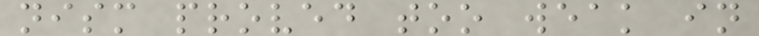nism proved too weak in
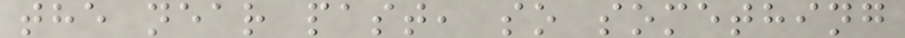the near past, so something
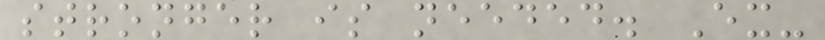stronger is needed. Ex-
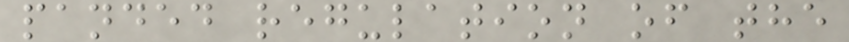panded regulation of the
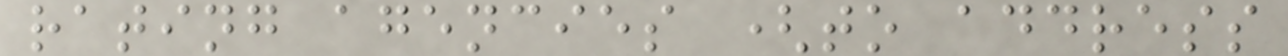rating agencies (to address
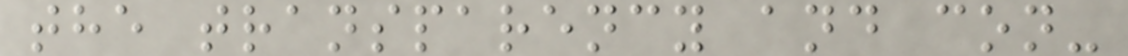the transparency and con-
